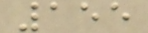155
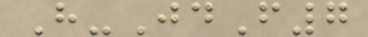H-JdF7
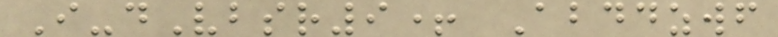I-dVbsr9+ Abddzwf
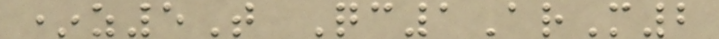*z5T Qc1ArM2
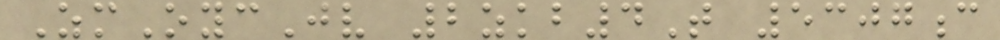ZmOycJv 2zkb4T 5307c
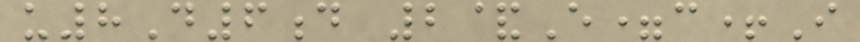u8D6d 2&E=c+I
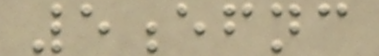5efnc
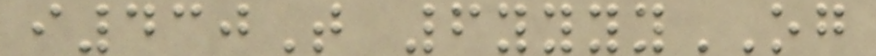i430T 6yyyyOG
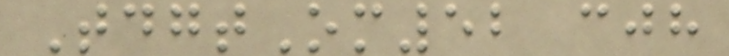TdgtOm52 cjh
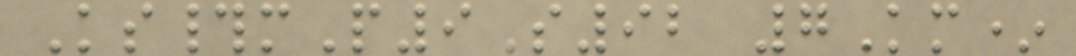Ks#mP9S92 7Km*
